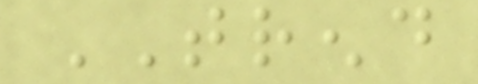TREND
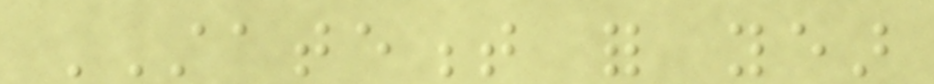STATEMENT for year
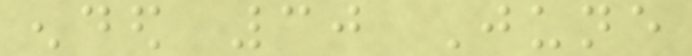ended 30 June
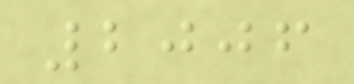2006
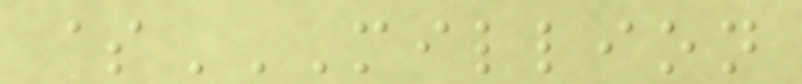$MILLION
